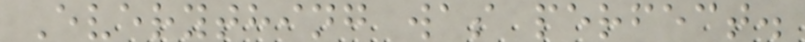Everything was perfect.
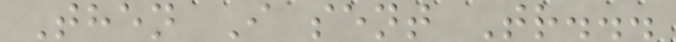Then I sent Tr...
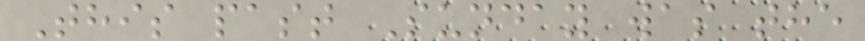This past Sunday was the
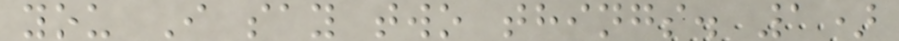you I say two things. 1)
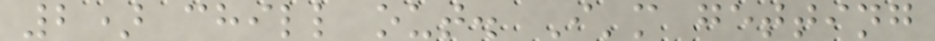2) chill out. I'm getting
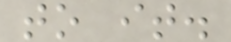to it.
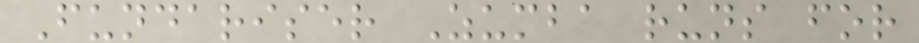Fundariser Zumba runs for
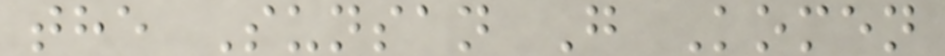the Sunsan G Komen
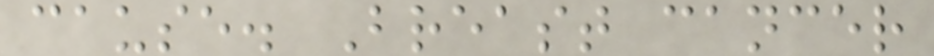cause. Breast cancer
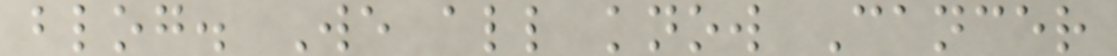blog. We all know Cancer
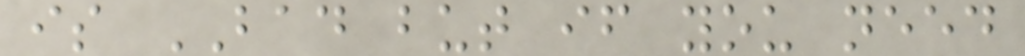is BAD but if you need
